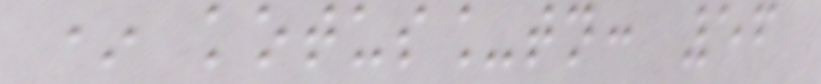* kotus_tn: 56
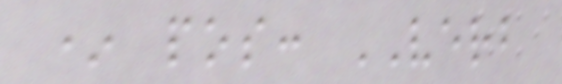* pos: VERB
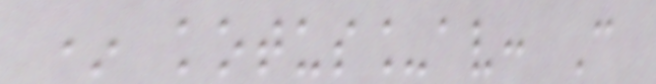* kotus_av: C
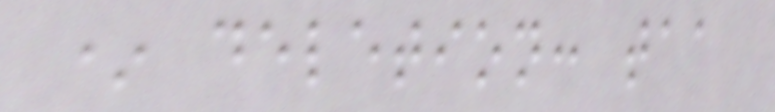* deletion: taa
